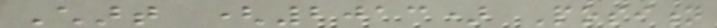Chart (2013) Position
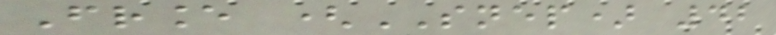France (SNEP) 42
